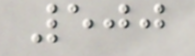500
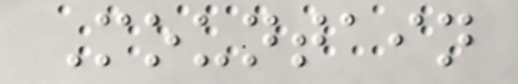Mountain
